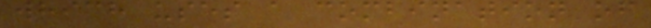which uses a combination of
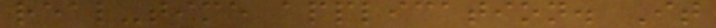real-time application. It
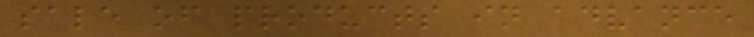sale of products in advance
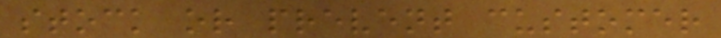stock or prevent customer
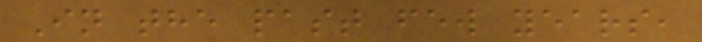In the past few years,
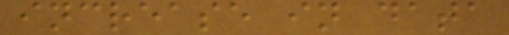increase in data
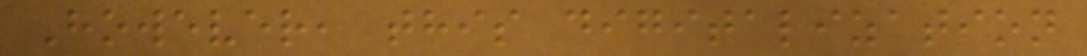However, this digitalization
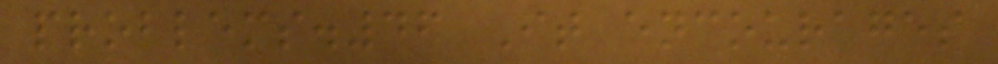problems.46 It encourages
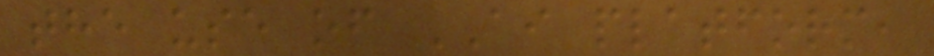the use of AI platform,
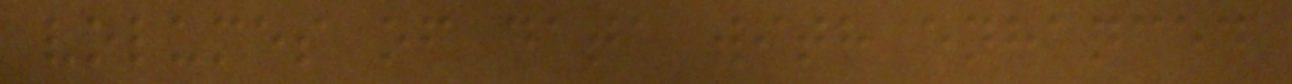volumes of data with enhanced
